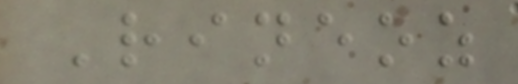Rineoz
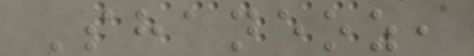Shaneoz,
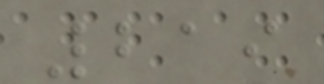219
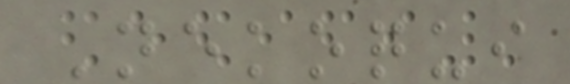Nekoqui
